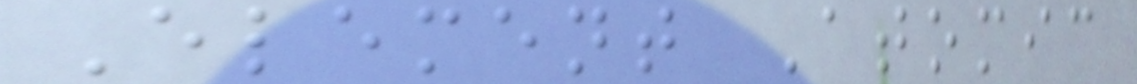Element Atomic
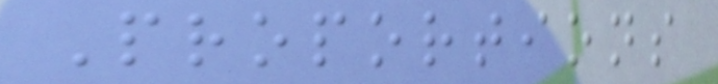Proportions
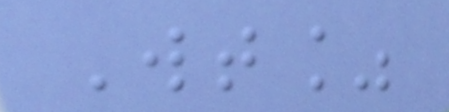Wt%
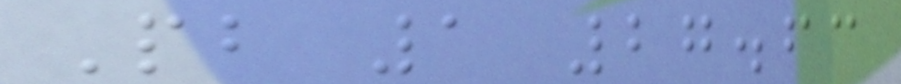Pb 1 27.63
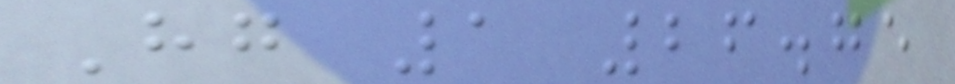Hg 1 26.75
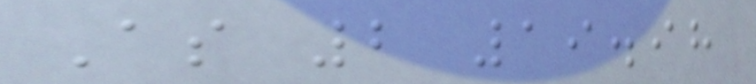As 2 19.98
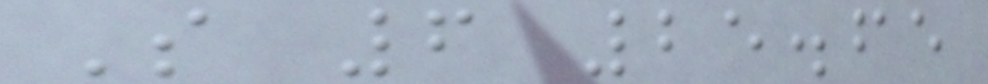S 6 25.65
